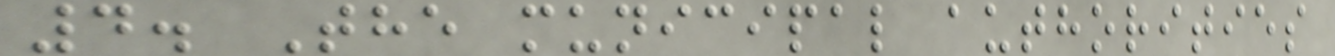4. The municipal authorities
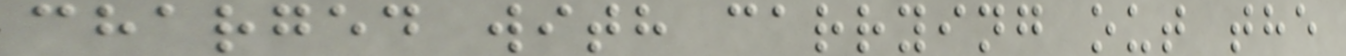charged with carrying out the
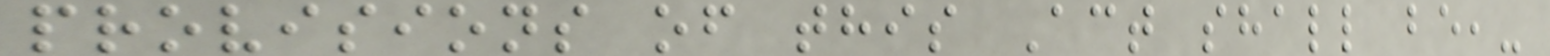provisions of this Act shall be,-
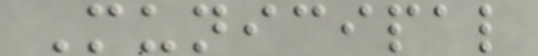Municipal
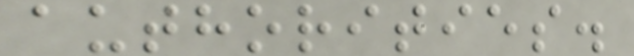authorities.
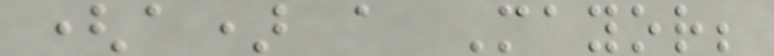(a) a Mayor;
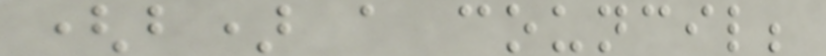(b) a council;
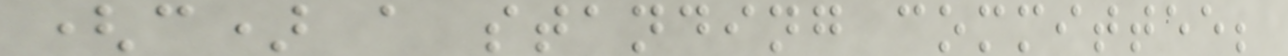(c) a standing committee;
